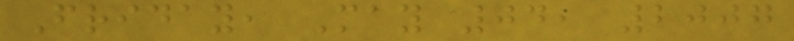Friday, May 04, 2007
